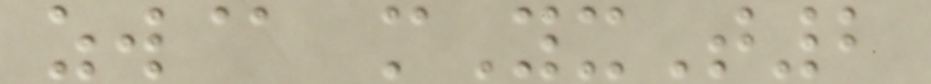zw@ mYxT2
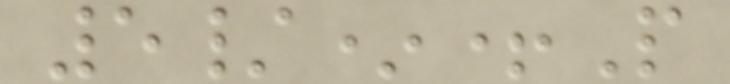5/*+P
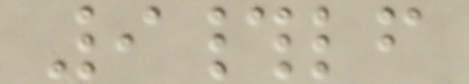9#lf
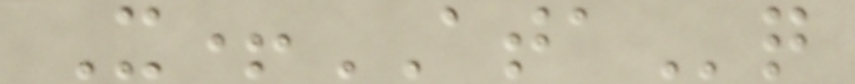X+ATAq
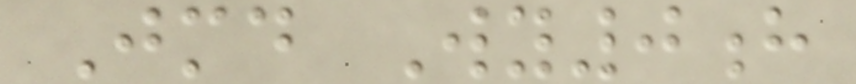Jmd Wy0h
